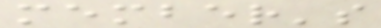member's
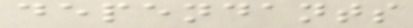dependants
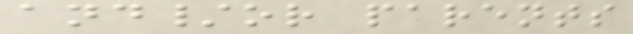and/or parents
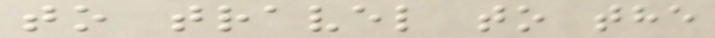to travel to the
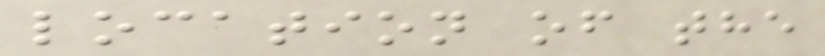location of the
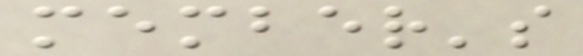member's
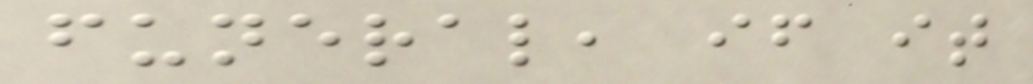funeral, if it
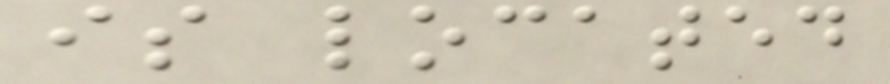is located
